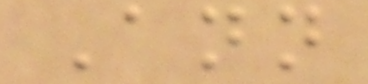Ann
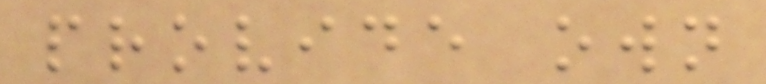provide own
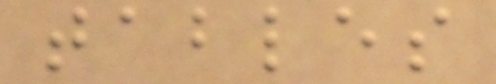tables
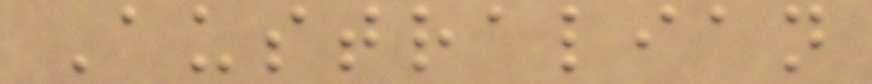Australian
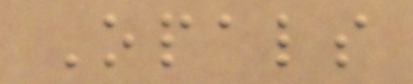Opals
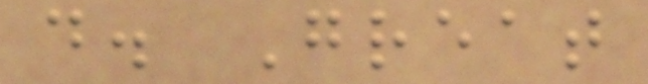d. Great
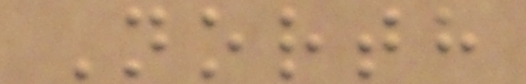North
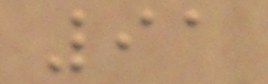91
